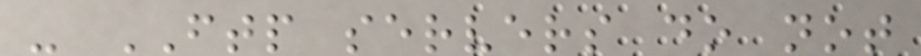- FTP servers do not
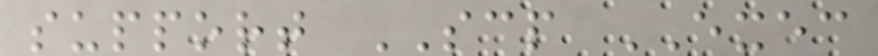support SCP EXEC
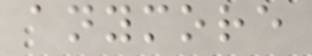anymore
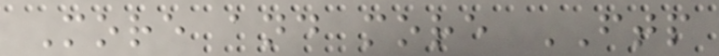More and more FTP
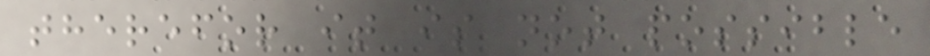therefor it is not possible
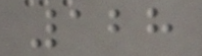128
